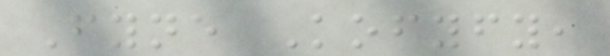Fyne Kofyfy,
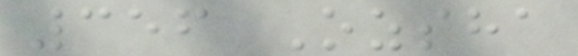356 Ozsha
